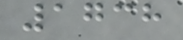1738
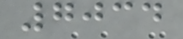7034
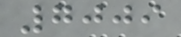7009
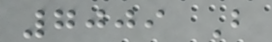7009 B
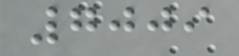7009
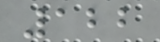122
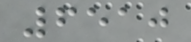6510
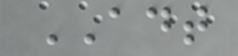ADT
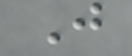J
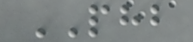PHB
